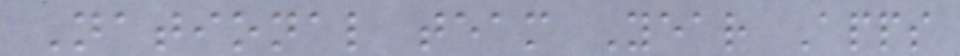National team Year Apps
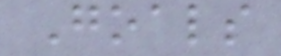Goals
